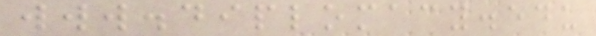www.diplomacy.edu
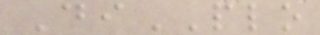DiPLO
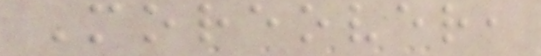Moreover,
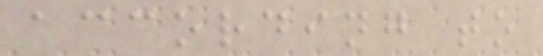according to
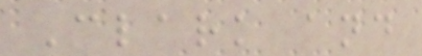Clark and
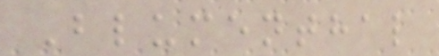Blumenthal
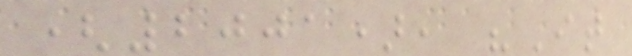(2001), "It
